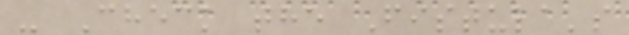- Check the Fistula's
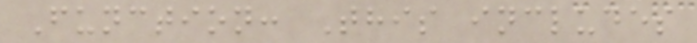Function: This includes
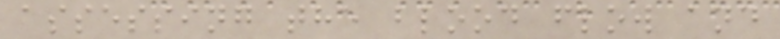assessing the blood flow and
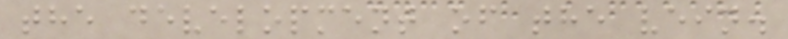the development of the vein.
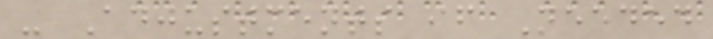- Adjustments if Needed
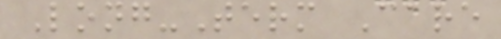Long-Term Care
